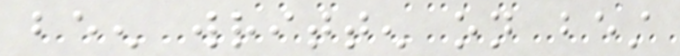been written on best
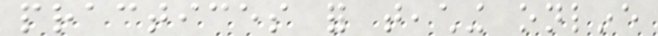practices for teaching online
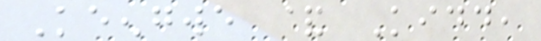Keengwe & Kidd,
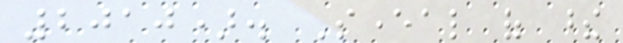2010). Several of these
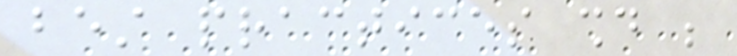best practices should be
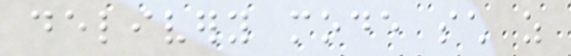delivery mode such as
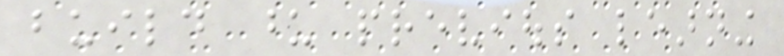build upon previous learning
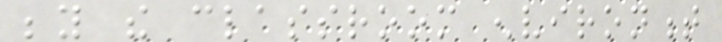beyond the classroom environment
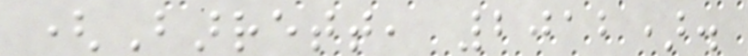(Barrett, 2012).
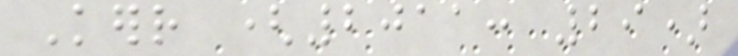Kerr (2011: 29)
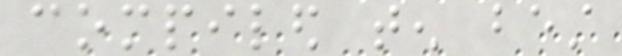compiled ten best
